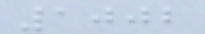1002
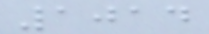1014
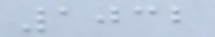1032
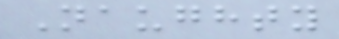Naughty
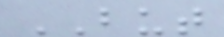BUT
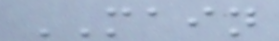MAIN
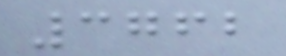3762
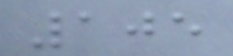105
